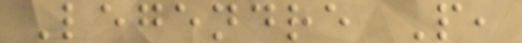Legendre P,
